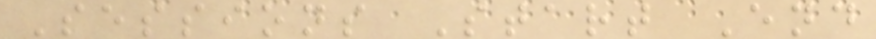Sessions Start End
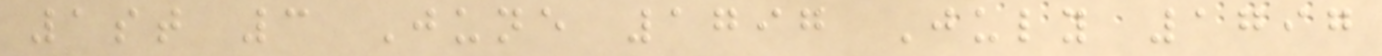1st 3 June 1797 July 1797
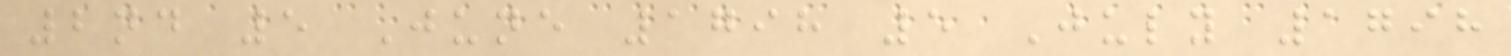2nd 5 June 1798 5 July 1798
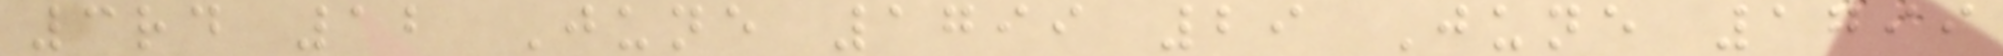3rd 12 June 1799 29 June 1799
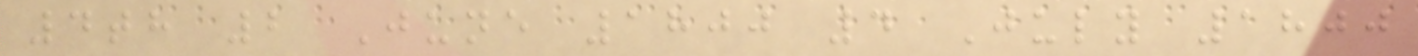4th 2 June 1800 4 July 1800
